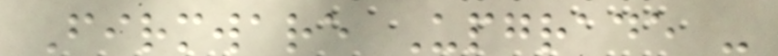Firmware Upgrade -
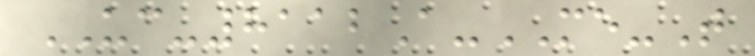UC-8112A-ME-T
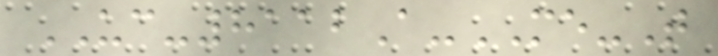UC-8112A-ME-T
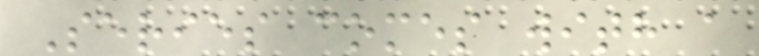Series comes with a
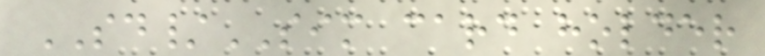SD/SIM card holder
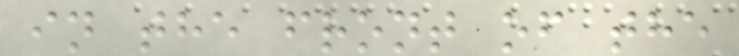in the front of the
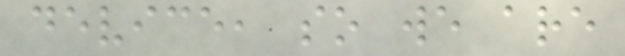device, so we are
